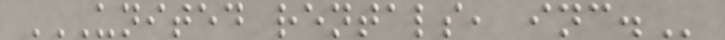UNITED RENTALS, INC.
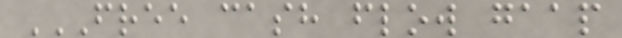FREE CASH FLOW GAAP
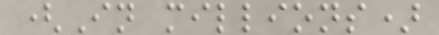(In millions)
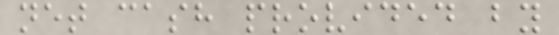net cash provided by
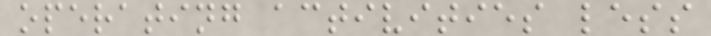operating activities less
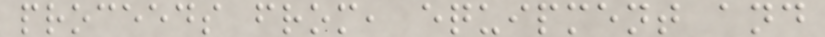proceeds from, equipment and
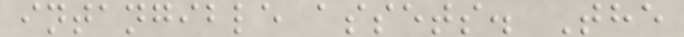intangible assets. The
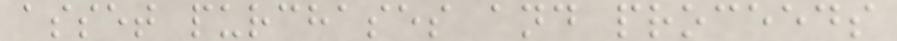asset purchases and proceeds
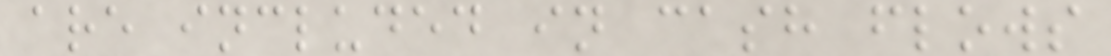are included in cash flows
